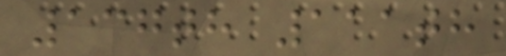137th 111th
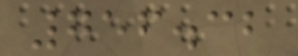756.32
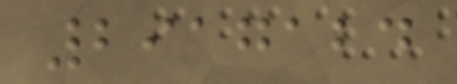2917124
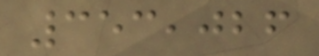353,026
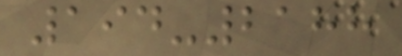194-2188
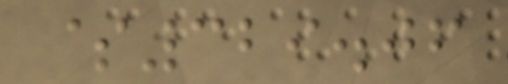$329.06
